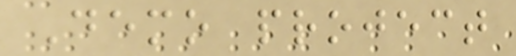Demo project
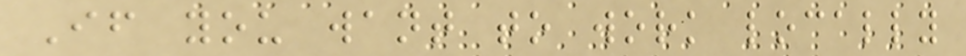If you want to work locally
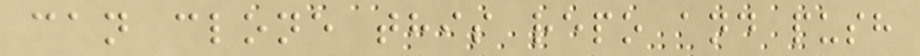can clone this repo and push
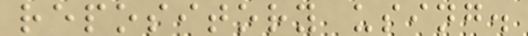repository using.
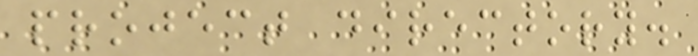project directory.
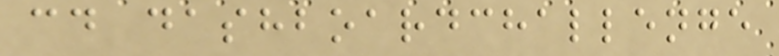cd dashboardchallenge
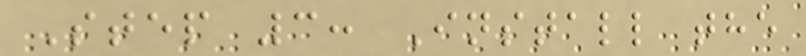Step 3: Install the
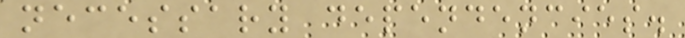necessary dependencies.
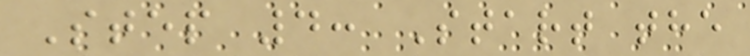Step 4: Start the
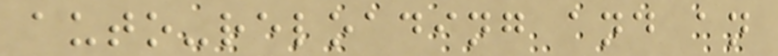auto-reloading and an
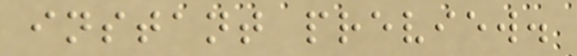instant preview.
